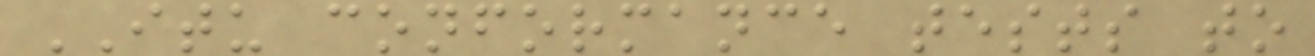ITU conformance tests to
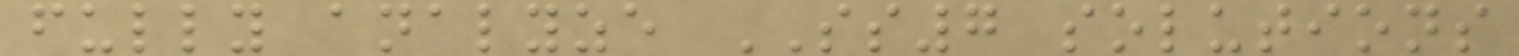fully analyze SS7 solutions
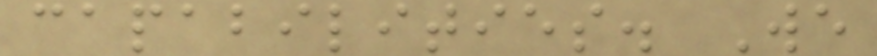capabilities. We
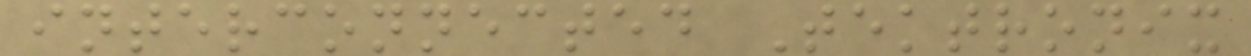interconnected Tektronix
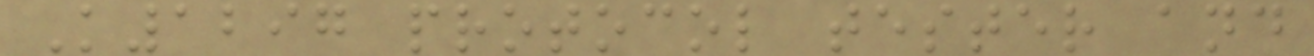K1297 protocol tester and
